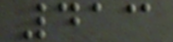413
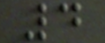4
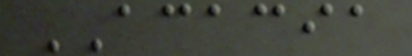ACACIA
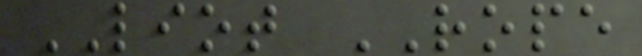LIOT ROPE
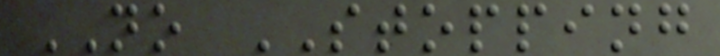NO STOPPING
